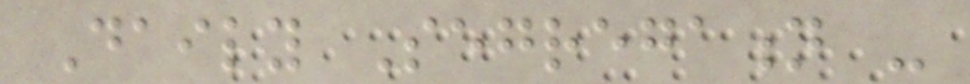Daily Segregation -
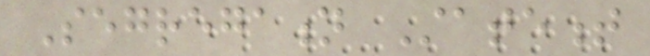Segregation Statement
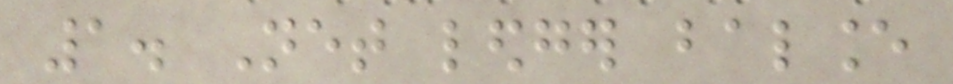1. Net ledger balance
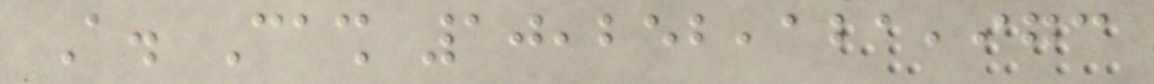A. Cash 10,252,121,973
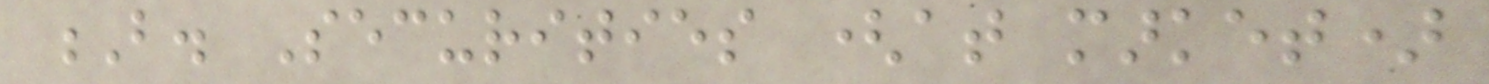B. Securities (at market)
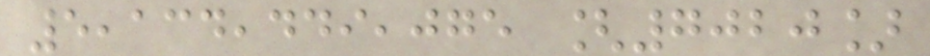5,134,449,075 [7020]
